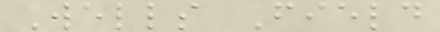Wells Field
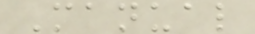Manual
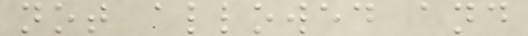not allowed and
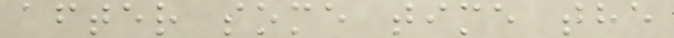after some time the
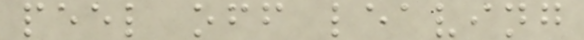peel off leaving
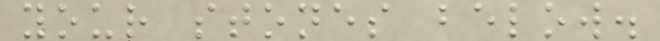your stones below.
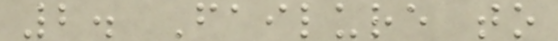2. Failure to
